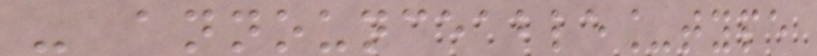- announceable_type
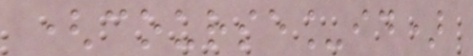(course_id)
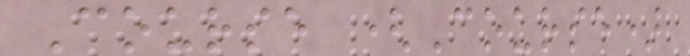Course (Course)
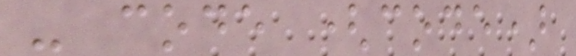- code (code)
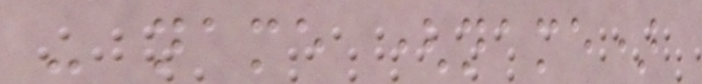- name (name)
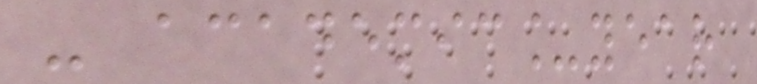- academic_year
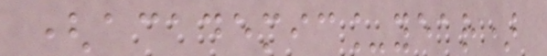(academic_year)
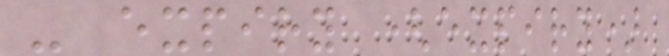- expiry (expiry)
